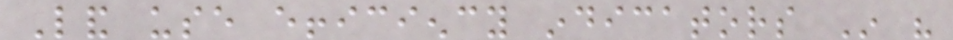Land use efficiency indicators In his
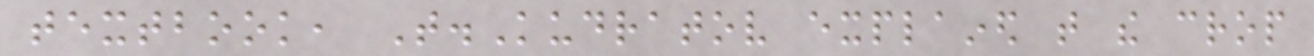textbook, T.Kudratov explained that the crop
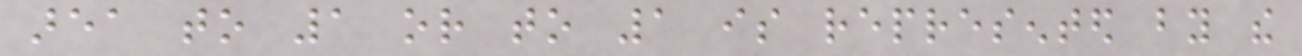area to 1 or to 1 is represented by the
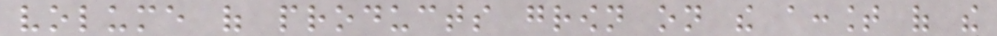volume of products grown on the account of the
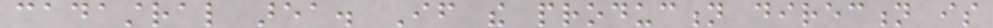cadastral area. If the production direction is
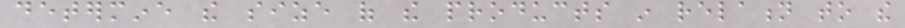determine the size of the products in relation to the
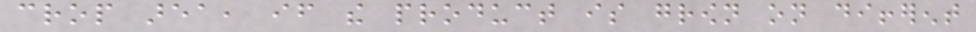crop area, if the product is grown on different
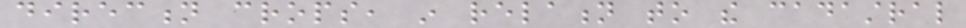direction crops, in relation to the cadastral
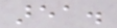area.
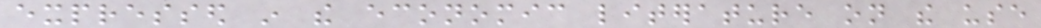expressed in the economic literature on the use
